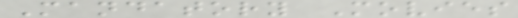Mandatory Movies
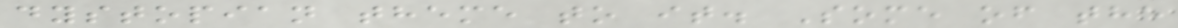dystopian theme to it. Some of the
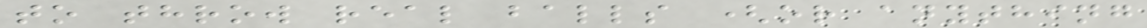to throw real balls (or anything
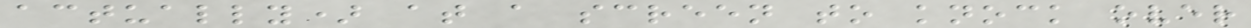actually) at a screen to knock over
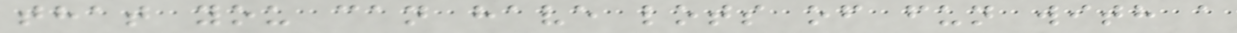that you can have lots of fun with a
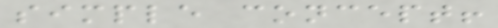simple concept!
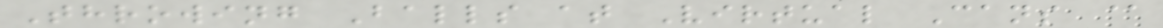Throwing Balls at Virtual Cans @
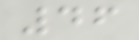46
